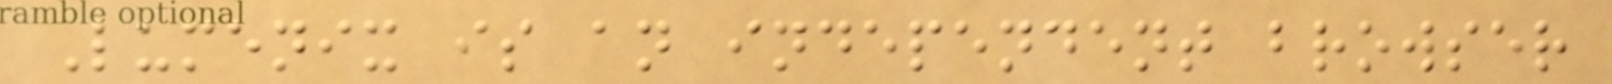Lumenix is an independent browser
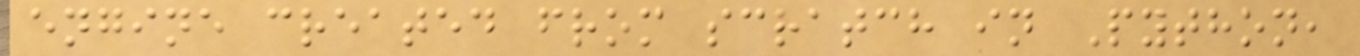engine created from scratch in Python,
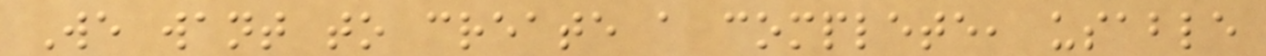We want to create a complete, usable
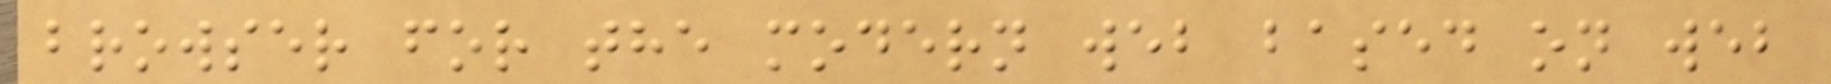browser for the modern web based on web
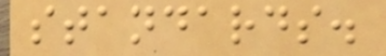standards.
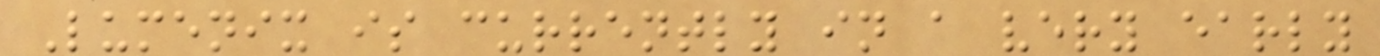Lumenix is currently in a very early
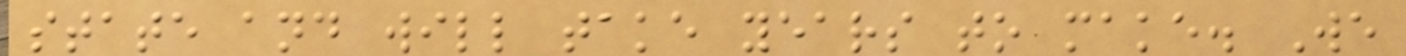state and will take years to make. We
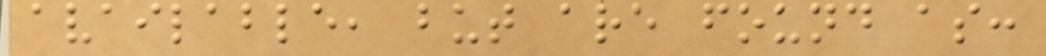available, but are found as:
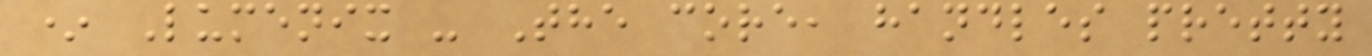* Lumenix - The core, handles pretty
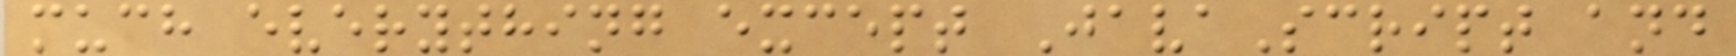much everything except JavaScript and
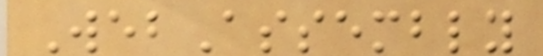WebAssembly
